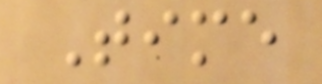Time
